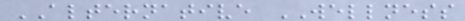ALTERNATIVE WELLNESS
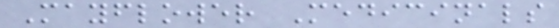Mayflower Medicinals
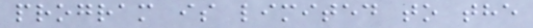program is limited to the
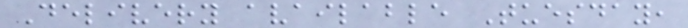Delivery available Tuesday,
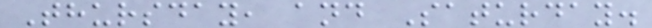Thursday, and Saturday.
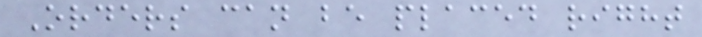Orders can be placed right
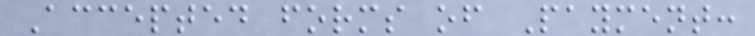Accepted forms of Payment:
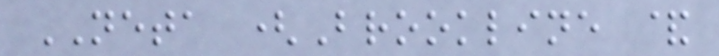NETA (Brookline &
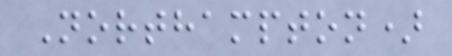Northampton)
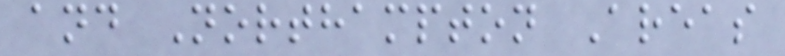and Northampton Areas
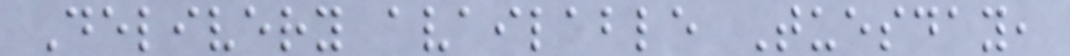Delivery available Tuesday,
